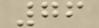76
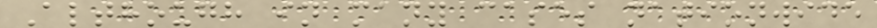Although in many cases nationwide
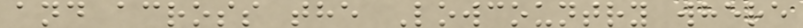and across the Lowcountry where
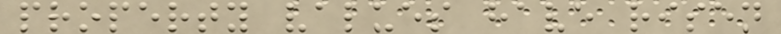property values have risen
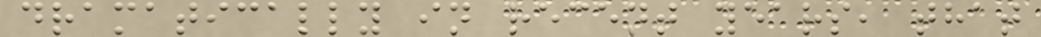dramatically in recent years, that
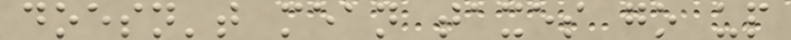doesn't mean taxes go up
